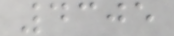4305
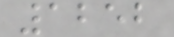1252
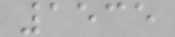1535
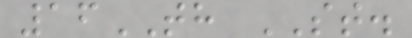16TH ST.
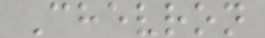Chevron
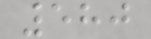580
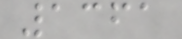1361
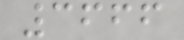3666
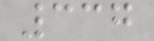337
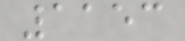1153
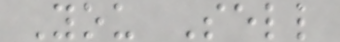You Sell
